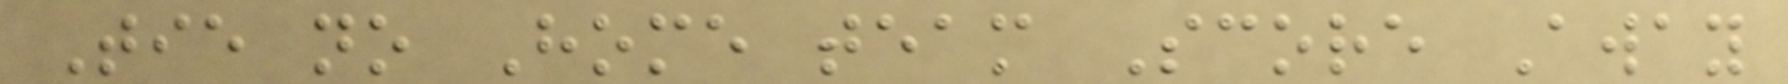Tie no Home team Score Away
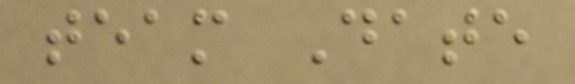team Date
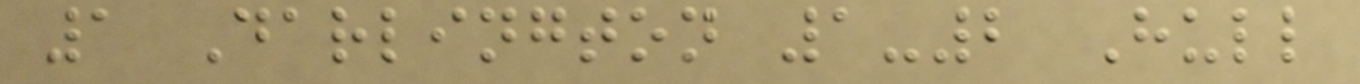1 Darlington 1-2 Hull
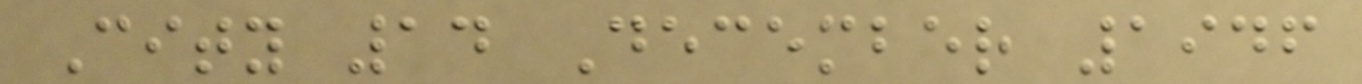City 14 December 1946
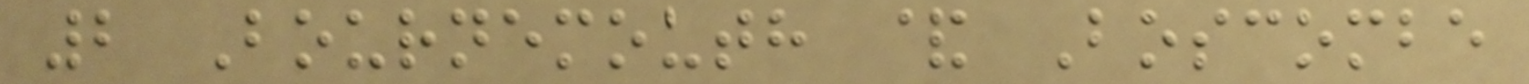2 Bournemouth & Boscombe
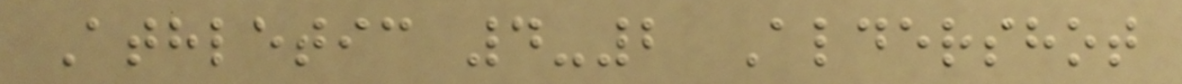Athletic 4-2 Aldershot
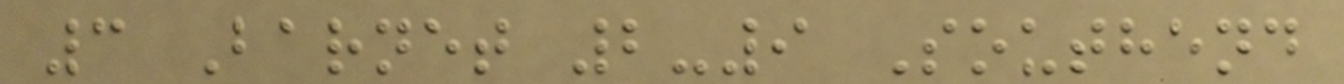3 Barnet 2-9 Southend
